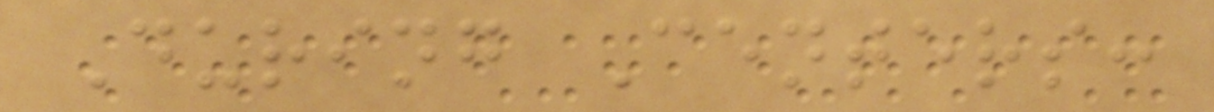During Centers:
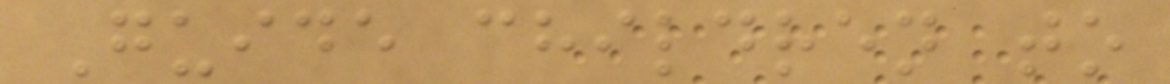Guide children to
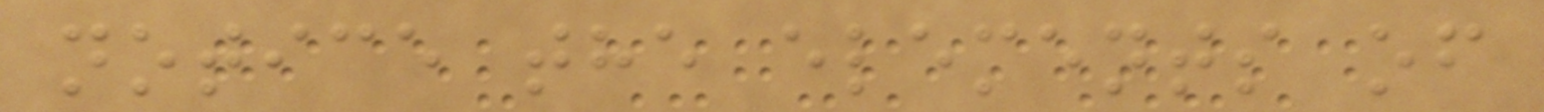notice the elements of
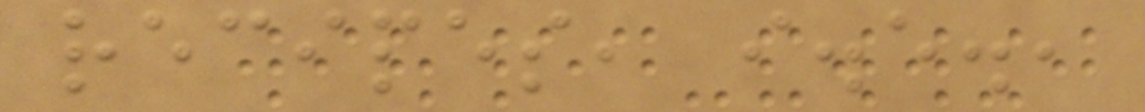recipes, i.e.,
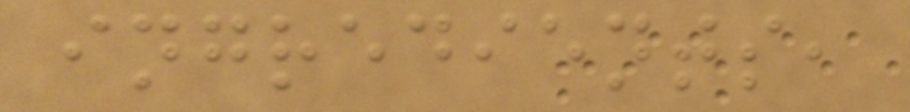ingredients,
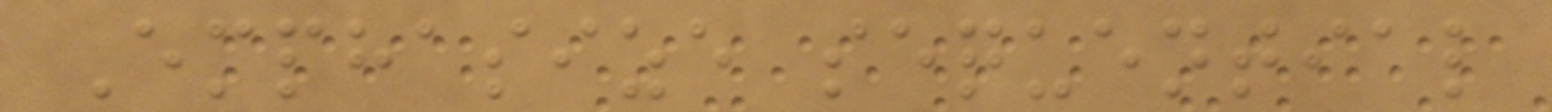Emphasize sequential
